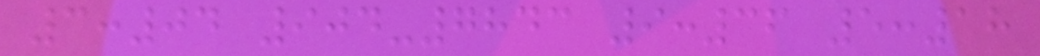3:04 904-7843 9:36 5:18
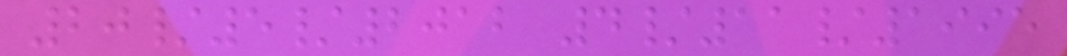20/5/2012 4/11/1995
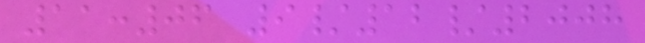11:06 9/12/2008
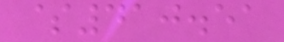$410.51
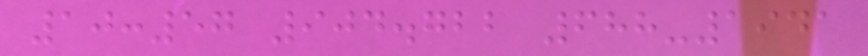10:57 904.722 688-1941
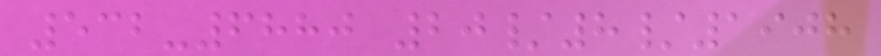532-6880 20/8/1908
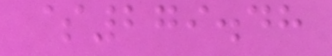$279.48
